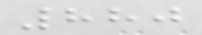880
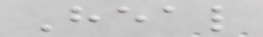Heal
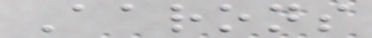Aarons
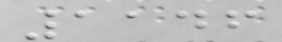1146
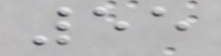55
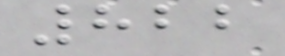822
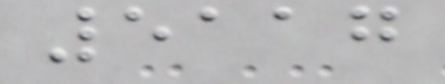5117
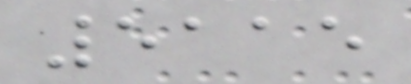5115
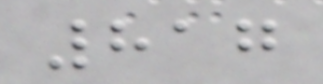817
